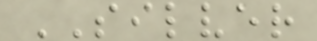SILVER
